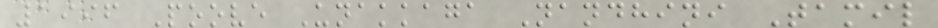1996 Poove Unakkaga Nandhini Tamil
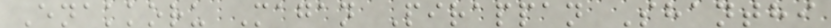Enakkoru Magan Pirappan Shanthi
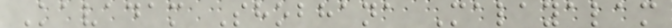Kavadam Shobhana Malayalam
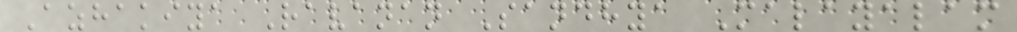Azhakiya Ravanan Sandhya Malayalam
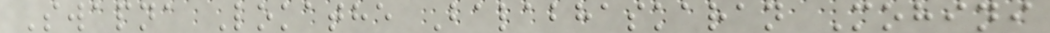Swapna Lokathe Balabhaskaran Mohini
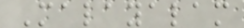Malayalam
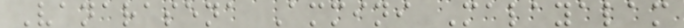Vanarasena Ammini Malayalam
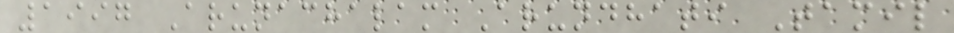1997 Arunachalam Arundhati Tamil
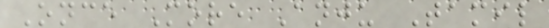Once More Anju Tamil
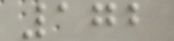172
